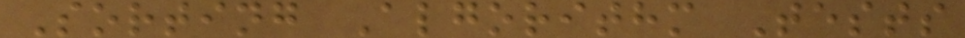Sorting Algorithm Tests
